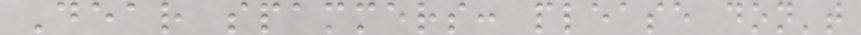Dear spammers: please don't
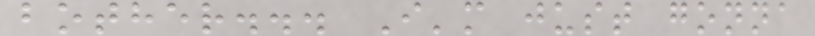bother... I'm just gonna
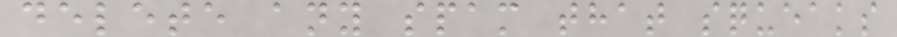delete any spam that squeaks
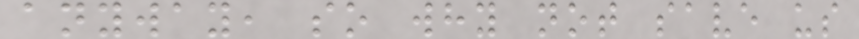anyway, so why not save us
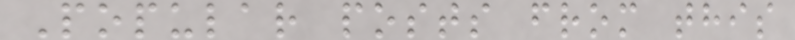Popular posts from this
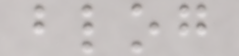blog
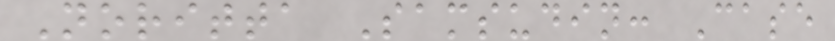Noritta Samsudin: Case
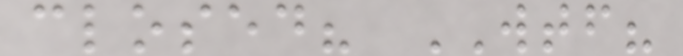closed? WTF?
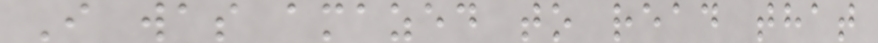I was amazed to read that
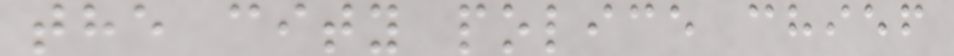the city police chief
